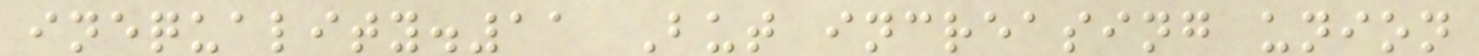inequality.11 But increasing union
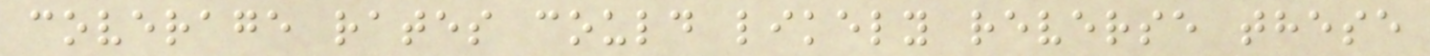coverage rates could likely reverse these
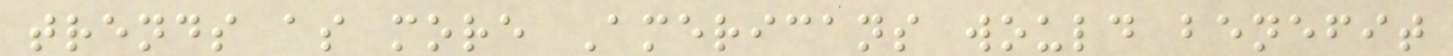trends as more Americans would benefit
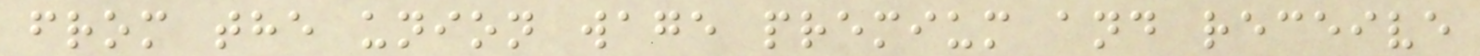from the union wage premium and receive
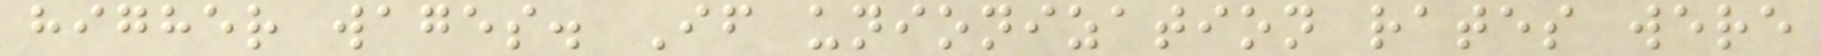higher wages. If unionization rates were
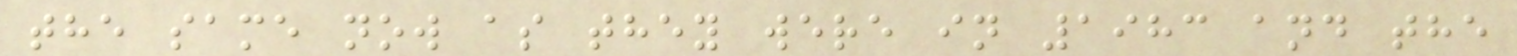the same now as they were in 1983 and the
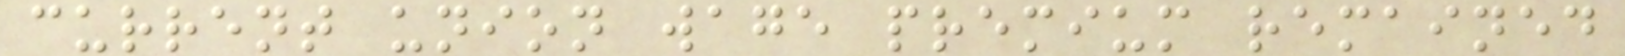current union wage premium remained
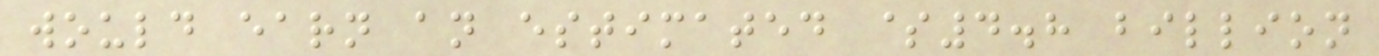would earn an estimated $4.8 billion
